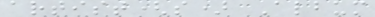artist(s) Album
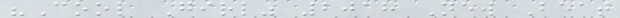"Cool Girl" 2018 New Beat
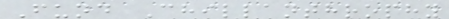Fund Chillanthrophy
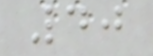40
